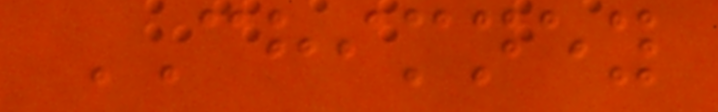CHIMNEY
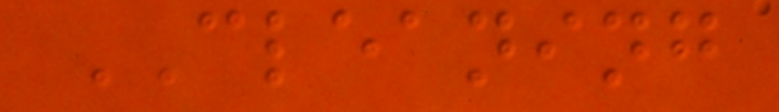CLEANING
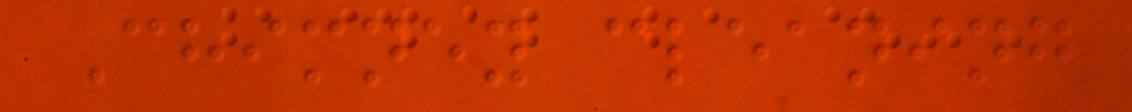Chimney cleaning
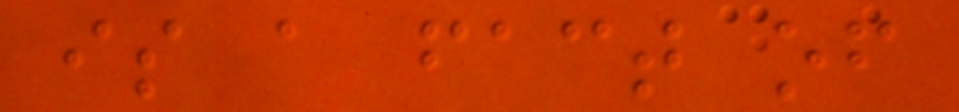is a fact of
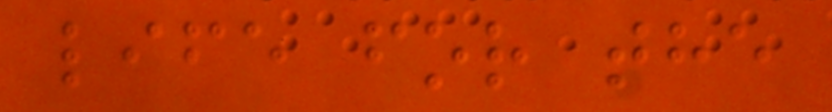life for the
